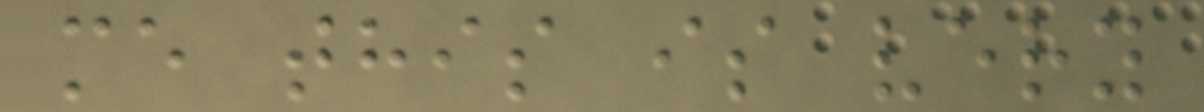me this is very
